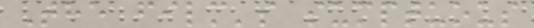The film's sumptuous
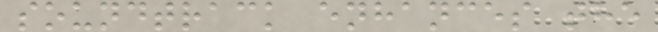soundtrack enhances the
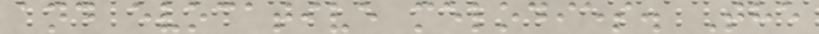and evocative melodies. The
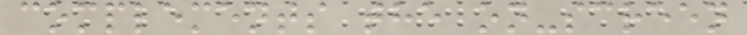complements the on-screen
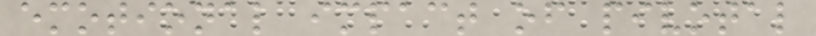emotional impact of pivotal
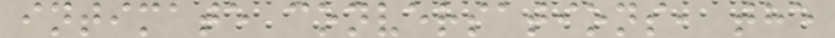intimate conversations, the
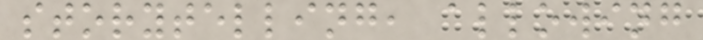storytelling, allowing
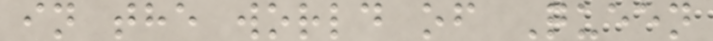in the world of Queen
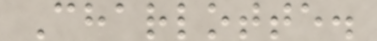Charlotte.
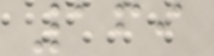169
